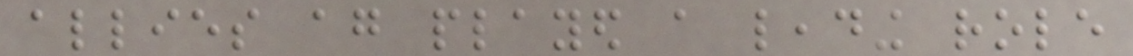allies again played a leading role
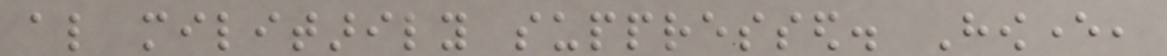also militarily suppressed. However,
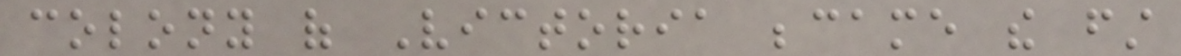colony of Victoria became the first
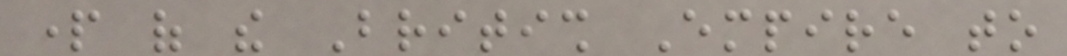part of the British Empire to
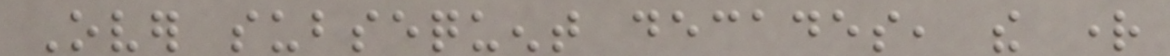Over subsequent decades, the right
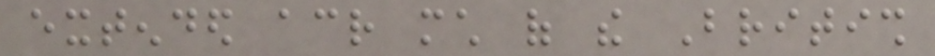extended across much of the British
